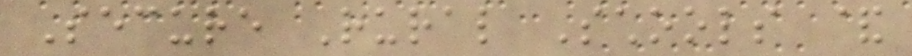Secure Rural Schools &
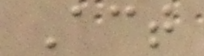Act
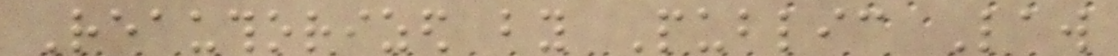Reauthorized by Public Law
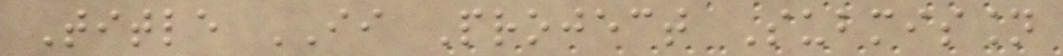Title II Project Submission
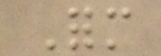Form
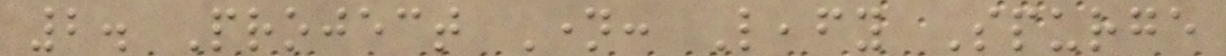2. Project Name: Leafy Spurge
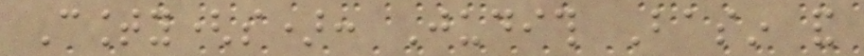County(s): Judith Basin and
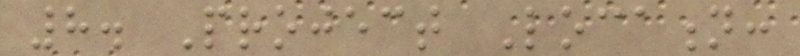8. Project Location:
